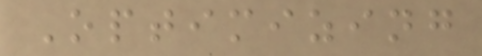Optimizing
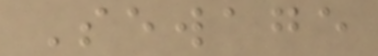Sewage
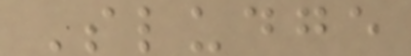Sludge
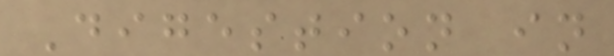Digestion in
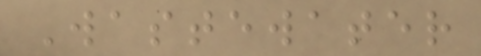Wastewater
